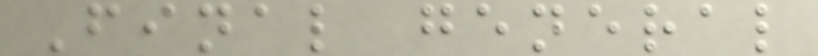Final general
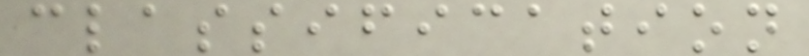classification
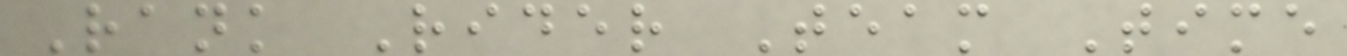Rank Rider Team Time
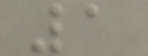1
